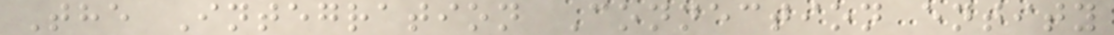The Integration Connection entity
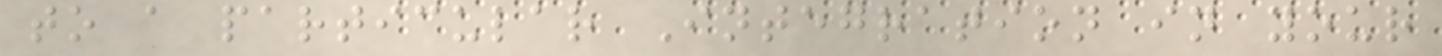to a particular Integration in your
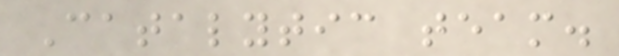Catalytic team.
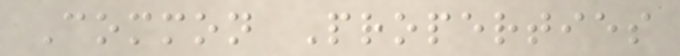Common Properties
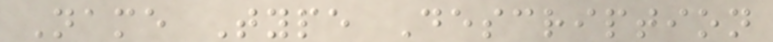Name Type Description
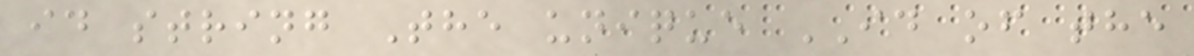id string The unique ID of the
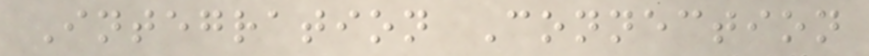Integration Connection
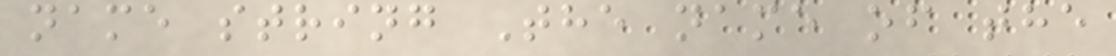name string The name of the
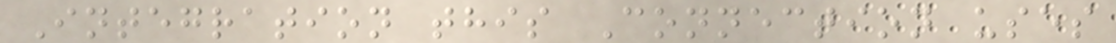Integration this Connection uses
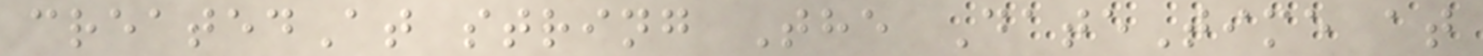createdAt string The DateTime at
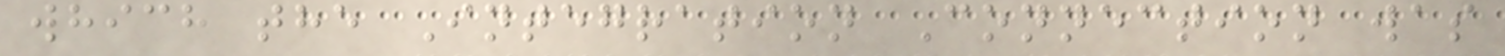which the Integration Connection was
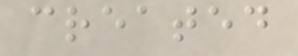created
